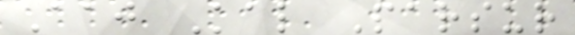Aaj Kal Parsur
